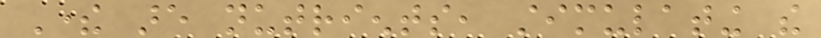There are nutrients, stimulating the
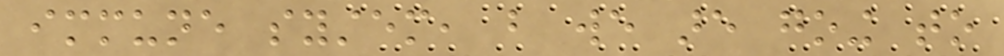immune system, but we are going to
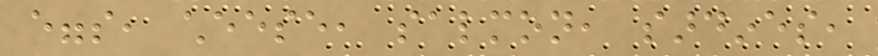eggs, cheese, salmon, sardines,
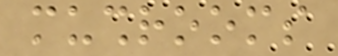mushrooms
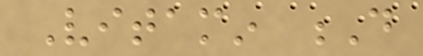Vitamin D
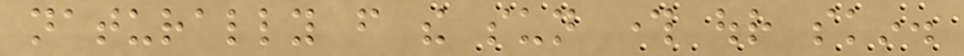naturally from the sun through our skin.
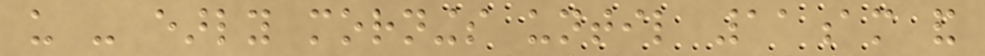us - early mornings until 11am and
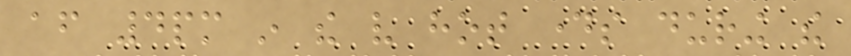after 4pm in the very hot days during the
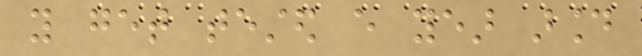you get tested every year around
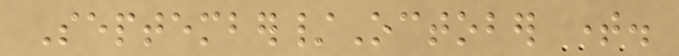September/October time.
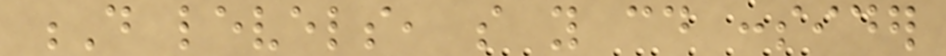D levels, so you could consider
